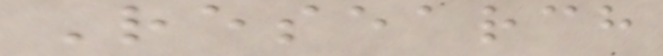Research
